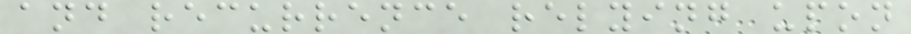and recurrence relying upon
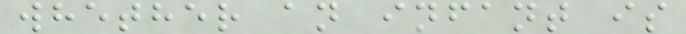whether an infant is
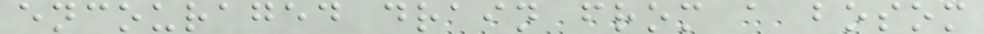encouraged drain from a bosom
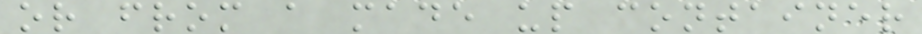or from a made up container
